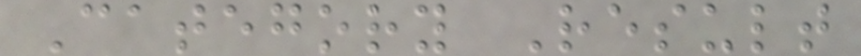Category Result
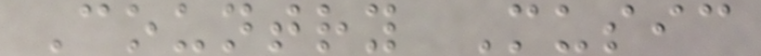Country Music
